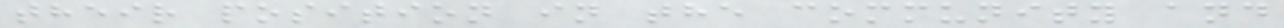their position in the community and
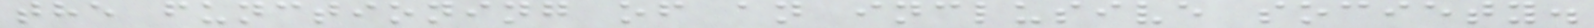the functioning of an inclusive society.
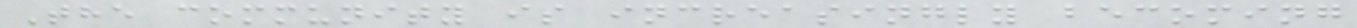The community is increasingly becoming
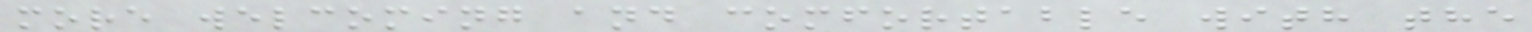more welcoming and comfortable with the
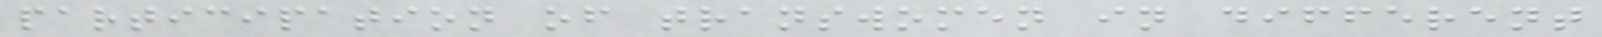participation of transwomen in different
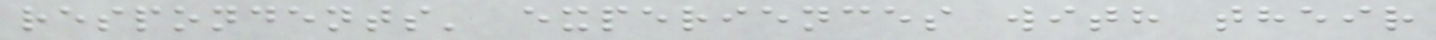respondents' experiences with their
